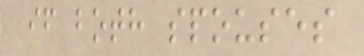if both spouses
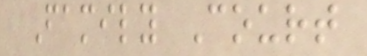Family Court
